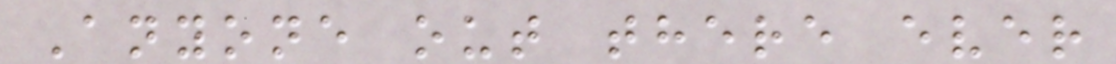Anyone out there ever
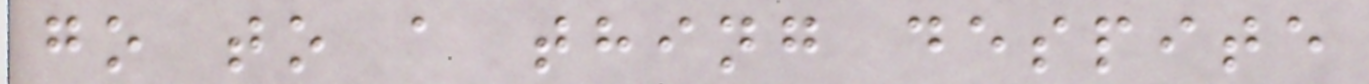go to a thing despite
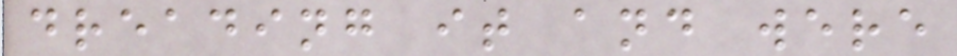dreading it and were
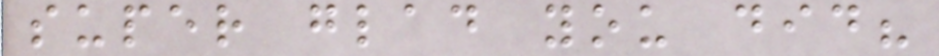super glad you did?
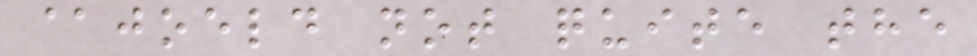@joeld not quite the
